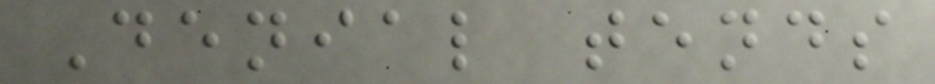Denial tends
